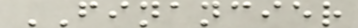FINANCIER
